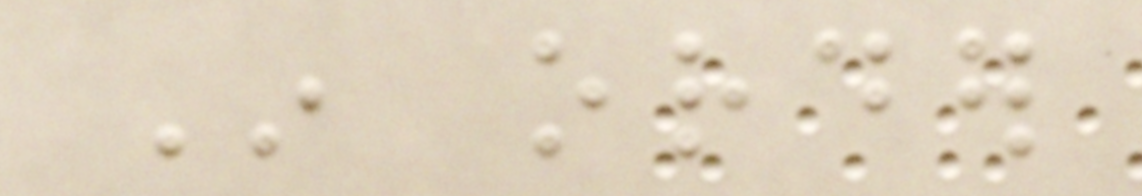In order
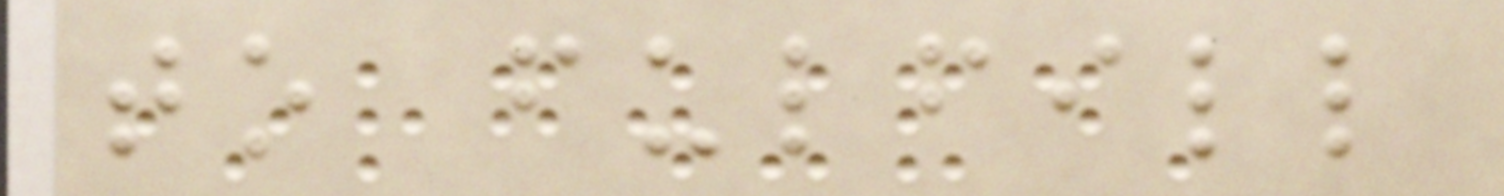to fulfill
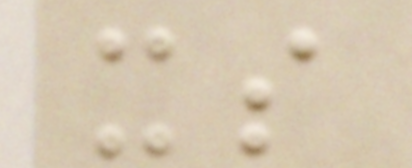its
